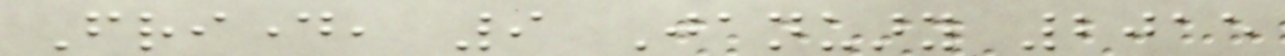Friday, 9 January 2015
